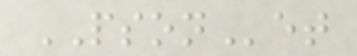PSONet
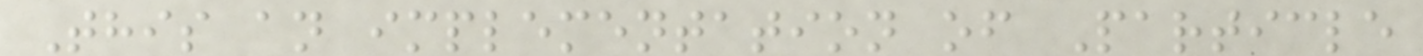This an implementation of Particle
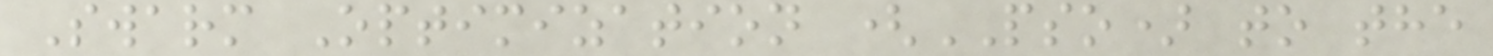Swarm Optimization (PSO) to the
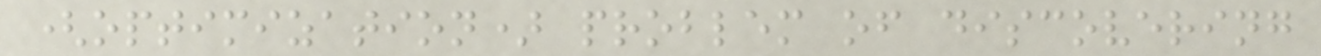(optimization) problem of discovering
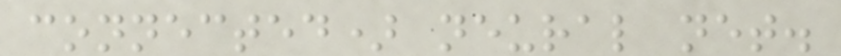connected) neural net.
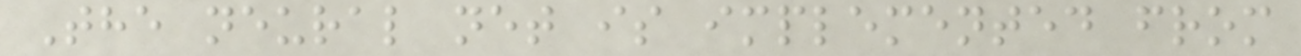The neural net is implemented from
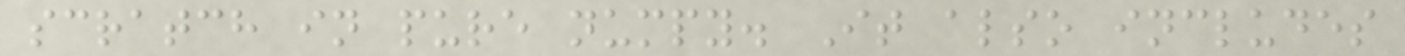scratch in pure numpy. It also includes
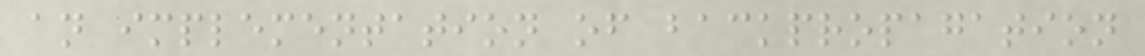an implementation of backpropagation
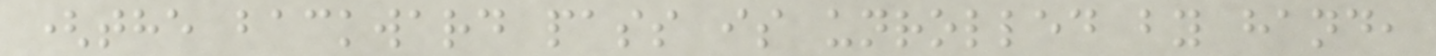(the backward pass is unrolled by hand,
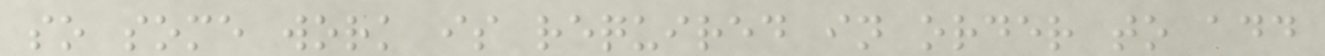so some work is required in order to add
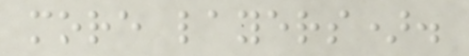more layers).
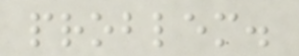problem.
